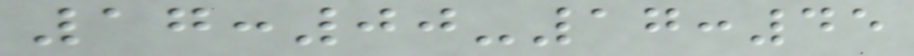17:00-17:45
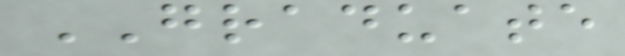GRADUATE
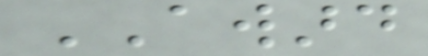AWARD
